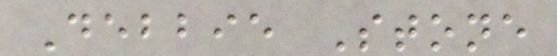Debbie Stone
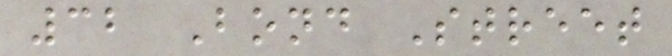32 Bond Street
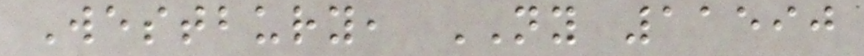Westbury, NY 11590
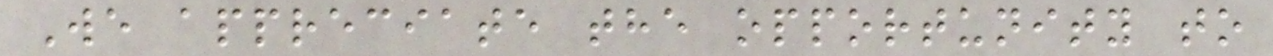We appreciate the opportunity to
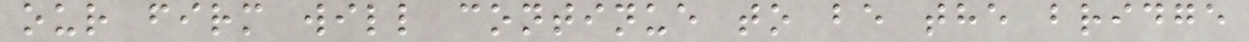our firm will continue to be the bridge
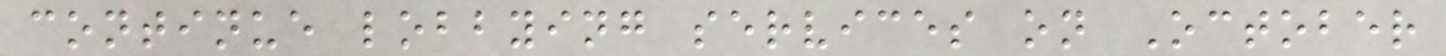continue lobbying services on October
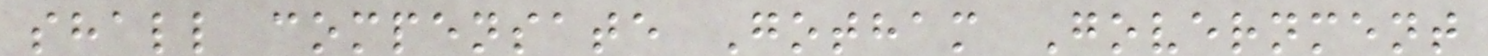shall compensate Gotham Government
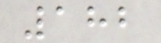182
